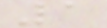1
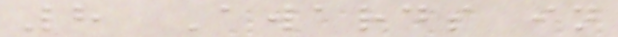8 Awards in
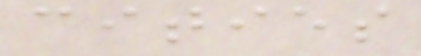cities
